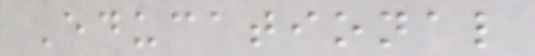Educational
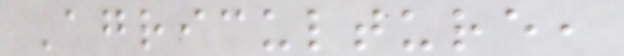Agriculture,
